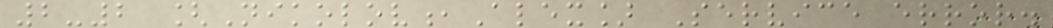2-2 [Nikolov,Alex] Service error.
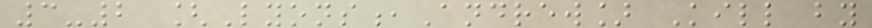3-2 [Lyons,Andrew] Kill by
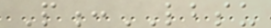P:LBSU
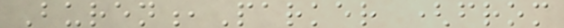Buren,Parker (from
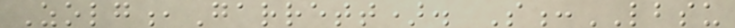Zolg,Garrett). S:LBSU
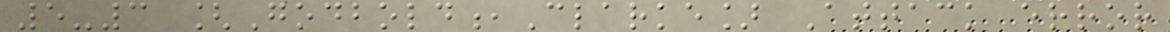5-3 [Godbold,Clarke] Attack error
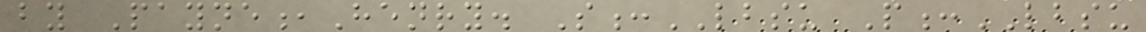by Payne,Henry. S:LBSU P:LBSU
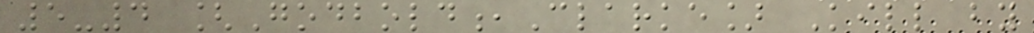5-4 [Godbold,Clarke] Kill by
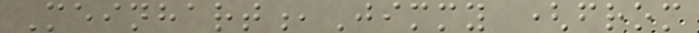Meinhart,Jimmy (from
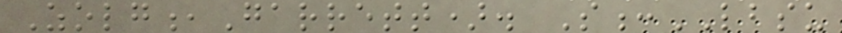Zolg,Garrett). S:LBSU
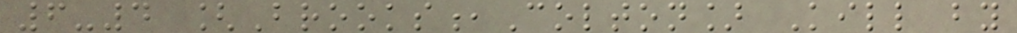6-4 [Brooks,Colton] Kill by
